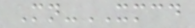Mn-XMCD
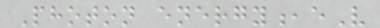Photon energy,eV
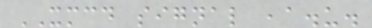XMCD signal ,a.u.
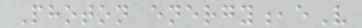Photon energy,eV
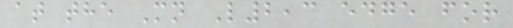at the Mn L2,3 edge for
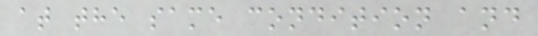at the same condition and
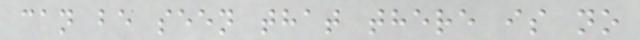can be seen that there is no
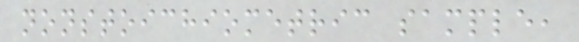nonstoichiometric sample,
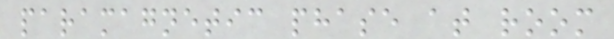paramagnetic phase at room
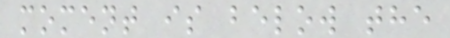moment is below the
